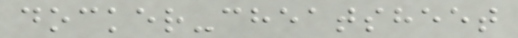docker-cheatsheet
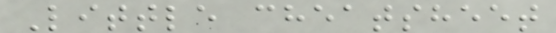Little cheatsheet
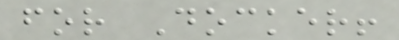for Docker!
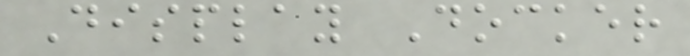Display Docker
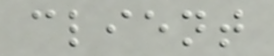client
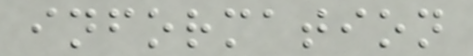information
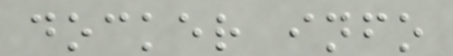docker info
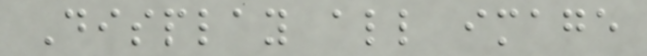Display all image
